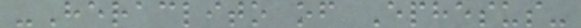-Heraclito of Ephesus-
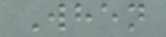When
